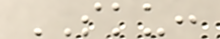SKU:
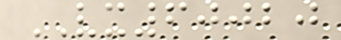VX60020
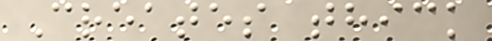Creates thick
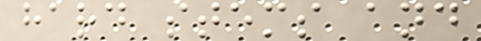hard stems and
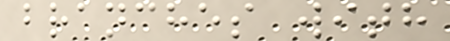branches with
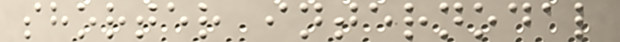shorter internodal
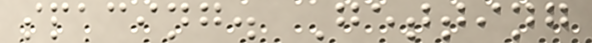spacing. Getting
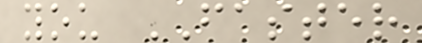you FASTER
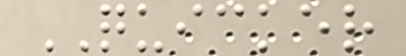QUICKER
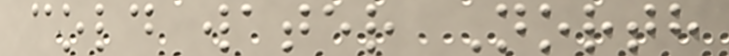cold water North
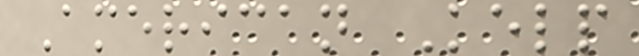American Kelp
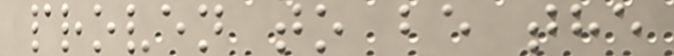proven to be the
